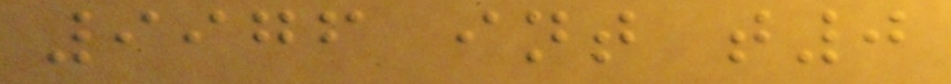9976 int t0
